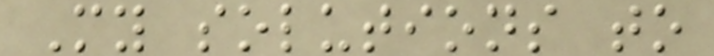My solutions to
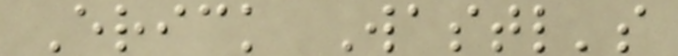Erick Wastl's
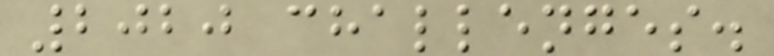2020 challenges.
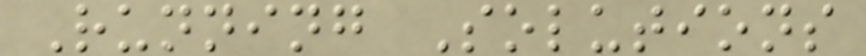Running Solutions
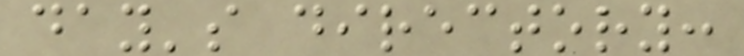day's directory:
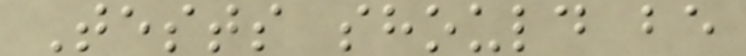Tests should be
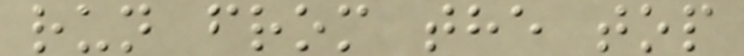run from the top
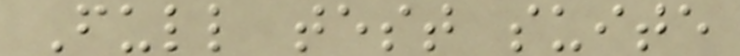Full test suite
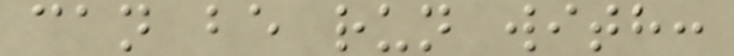can be run with:
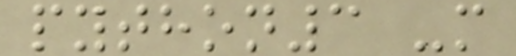python3 -m
